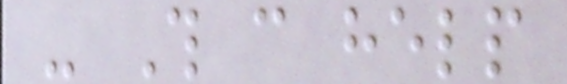- This can help
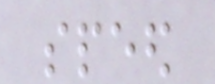speed
